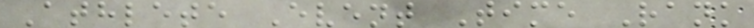Athlete Event Time Rank
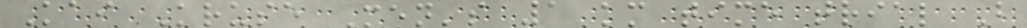Kai Kruse Men's 1 km time trial B
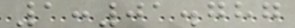1:01.787
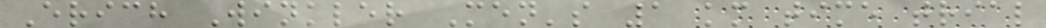Erich Winkler Men's 1 km time trial
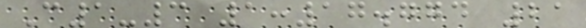C1-3 1:17.774 21
